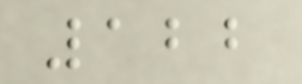122
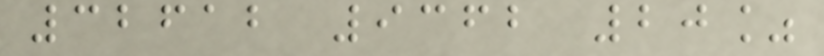32612 9362 20%
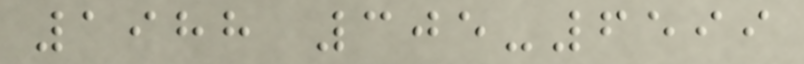1988 305-6599
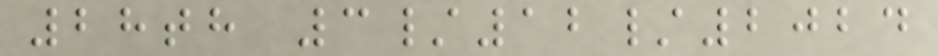28th 3/12/2024
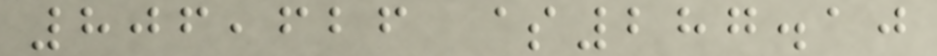806,626 $287.10
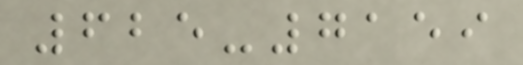625-7159
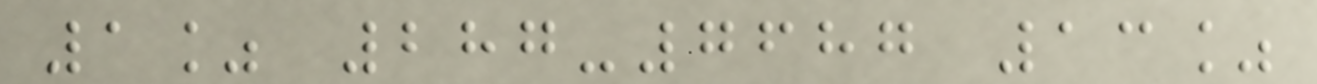1% 287-7687 13%
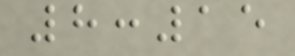8:15
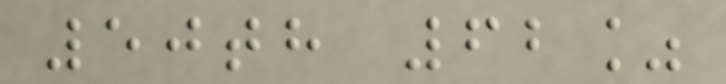50th 62%
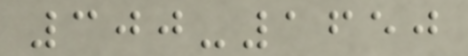300-1650
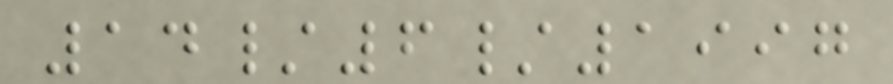14/6/1997
